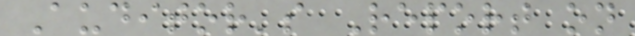Auditor's Report on
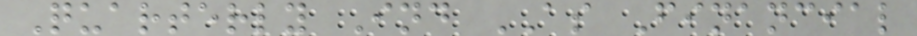Quarterly Ind AS Financial
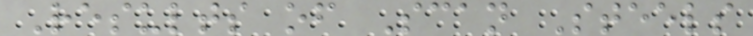Results of Scan Steels
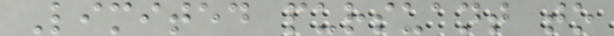Limited pursuant to
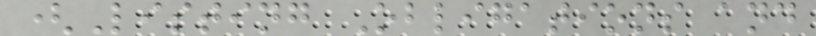(Listing Obligations and
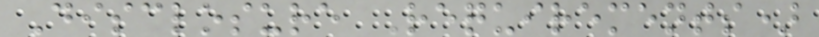Disclosure Requirements)
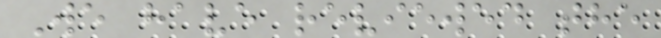We have reviewed the
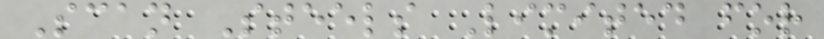Scan Steels Limited for
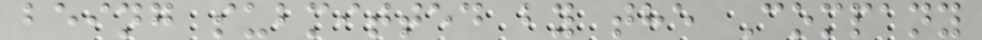being submitted by the Company
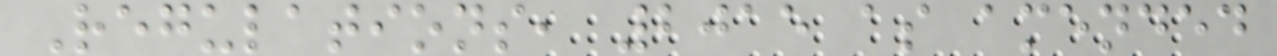Regulations, 2015 as amended
